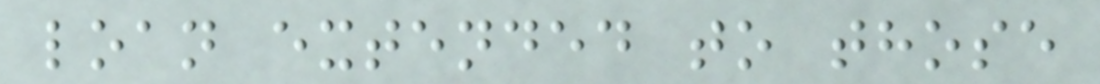loan extended to those
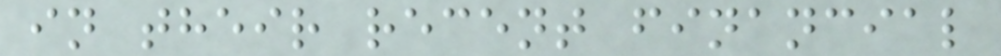in their recent financial
